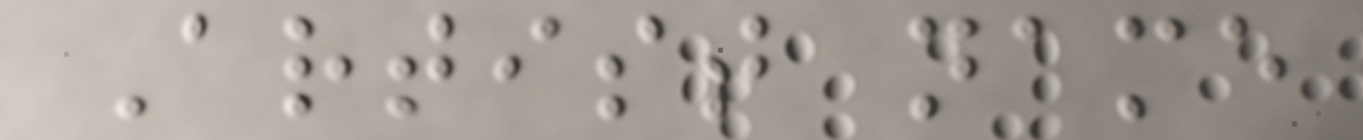Artist name
